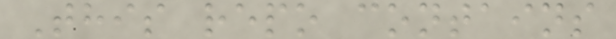This repo contains
